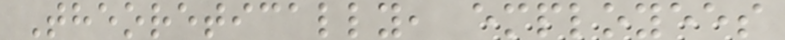Theoretically, employees
